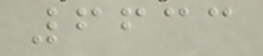6633
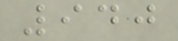940
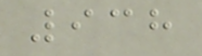938
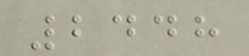2448
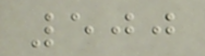500
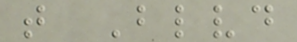t Blvd
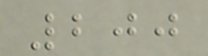200
